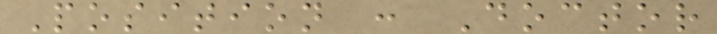Position : Doctor
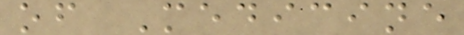of Medicine
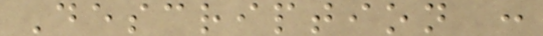Description :
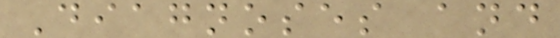Diagnoses and
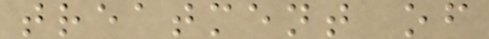treatment of
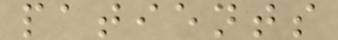patients
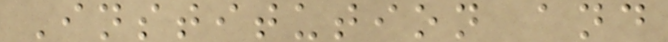Institution and
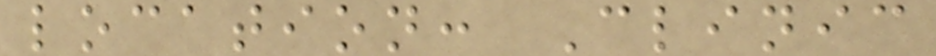location: Clinic
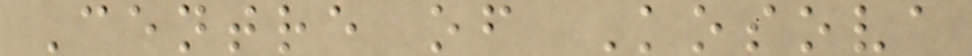Centre of Kosova
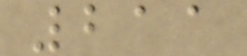211
